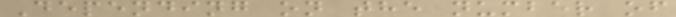Depending on the number of
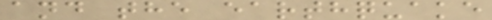and the earthquake
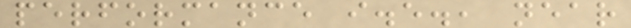performance i.e., near
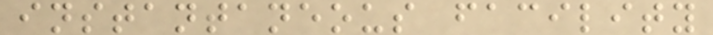instantaneous facility
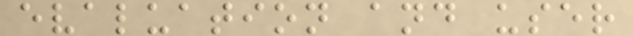evaluation and user
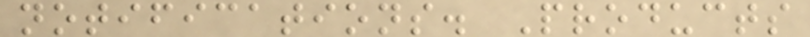notifications. Products
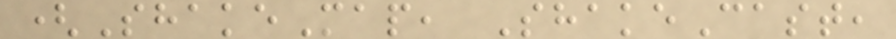(ShakeMap, ShakeCast,
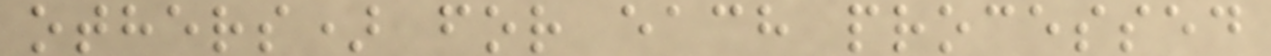others) for each processed
